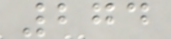274
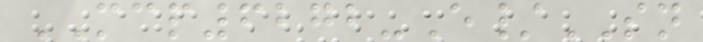MCP6272-E/SN
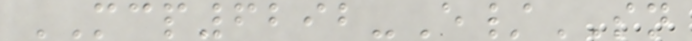MCP6292-E/SN
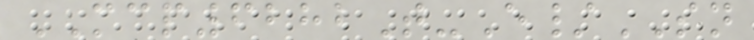MCP6282T-E/SN
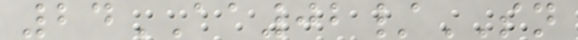24AA02/SN
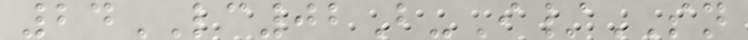24LC02B-I/SN
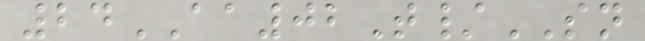24AA02T/SN
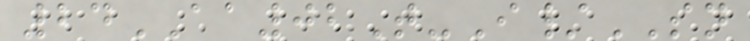24AA02T-I/SN
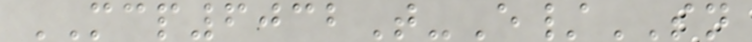MCP6032T-E/SN
